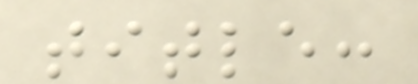title:
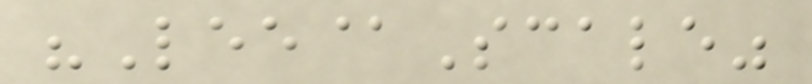"Lee@Scale"
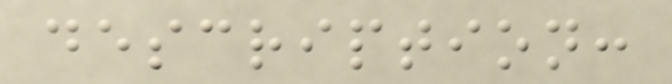description:
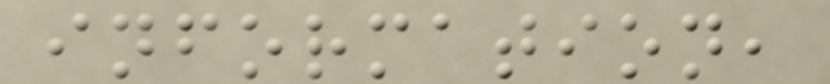information,
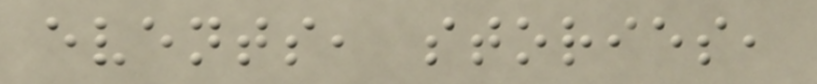events, stories,
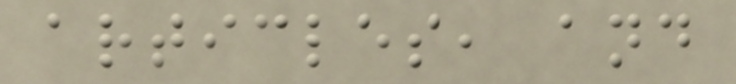articles, and
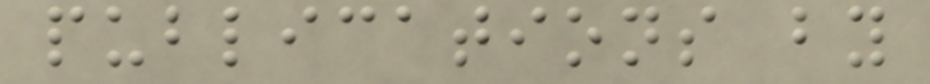publications by
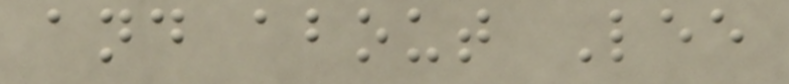and about Lee
